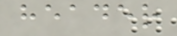header
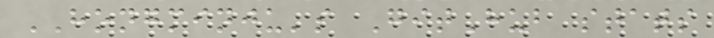HONGMINJU's GitHub stats
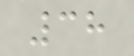38
